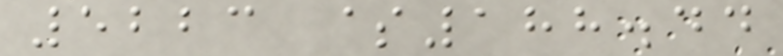5223 $188.44
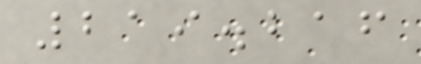219.216
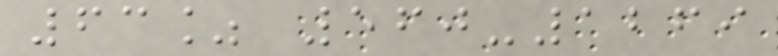63% 560-1269
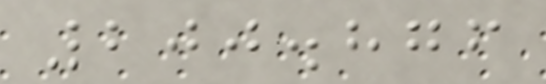200.876
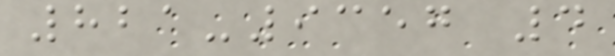821-9357 4
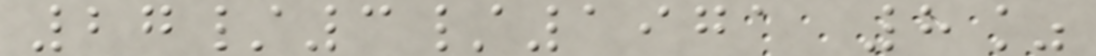27/3/1971 8%
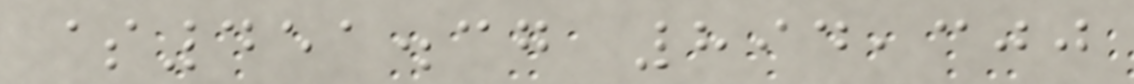$451.37 894,300
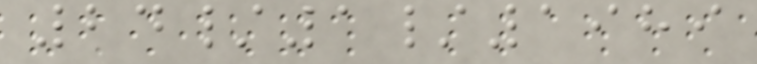24/1/1989
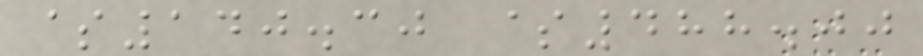$140.30 $488.00
